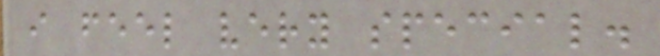i feel very special.
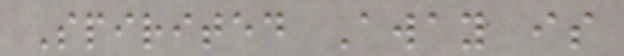Spirited Away is
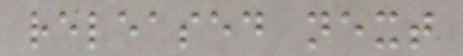released next
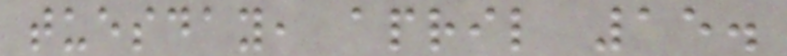tuesday, april 15.
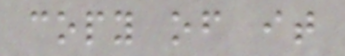copy of it
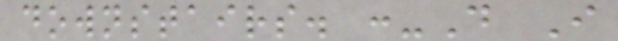downstairs. :-D I
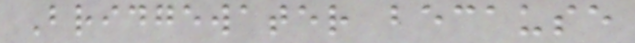Bridgewater because
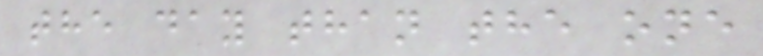the day than the one
